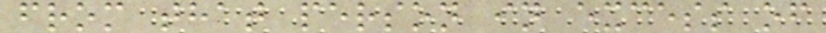from that person in excess of
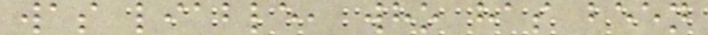was liable, who has been
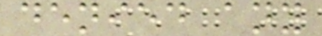denied any
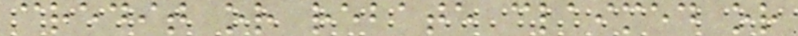credit or rebate claimed or
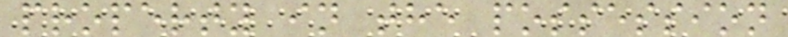property in the possession
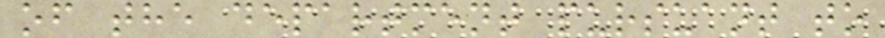of the department pursuant to
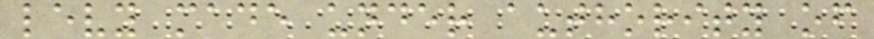levy made under authority of
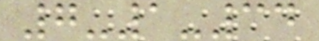7-1-34
